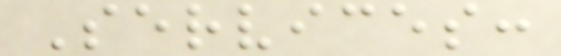Services:
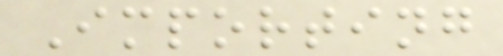Importing
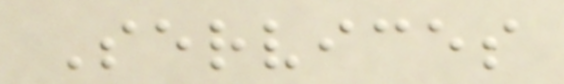Services
